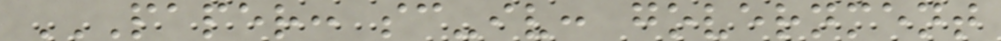PAPER: SC-IV: GOVERNMENT
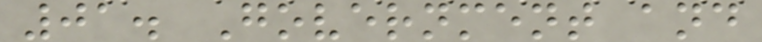01. Government and
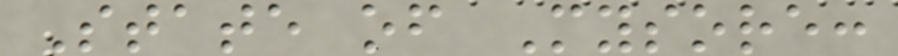State of Mysore:
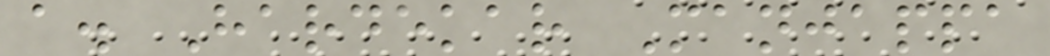a. Hardekar Manjappa
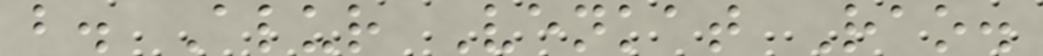b. Alur Venkat Rao.
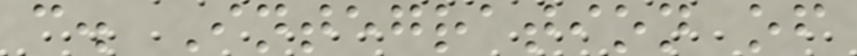c. Integration of
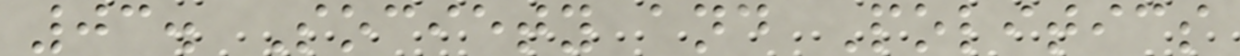03. Society and Politics
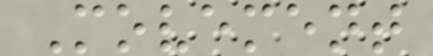Movement
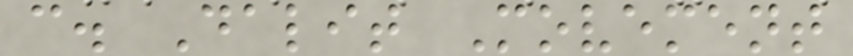c. Dalit Movement
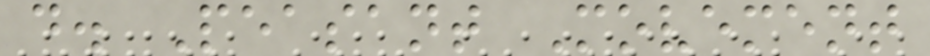d. Peasant Movement
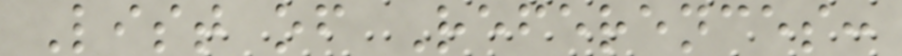List of References:
